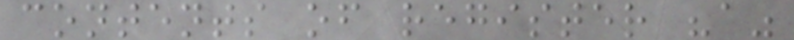contents of register "a"
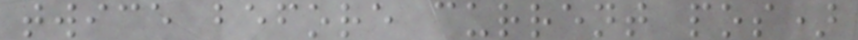twice before current pos)
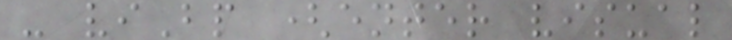- viBp (enter visual
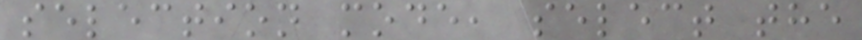selection mode, select the
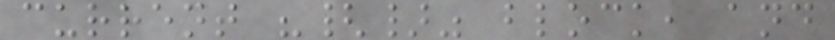current "{}" block, and
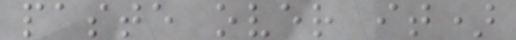paste over it)
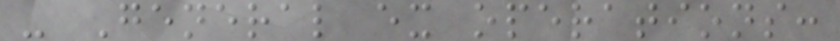- General ex operations:
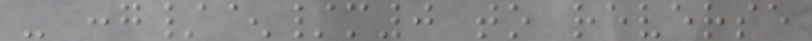- :g/^/m0 to reverse
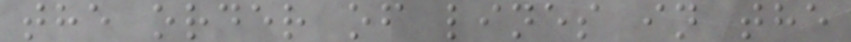the order of lines in the
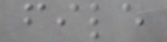file
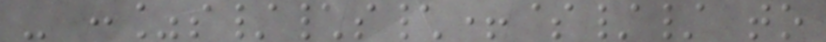- :%s/\s\+$// to
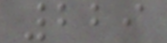229
